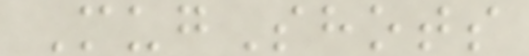MugShots
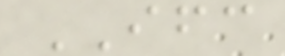IFC
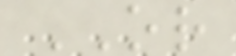OR
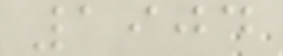1904
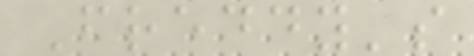Freddy's
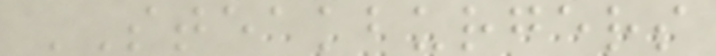STEAKBURGERS
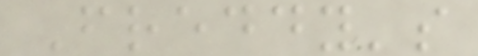Freddy's
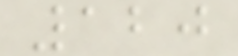120
